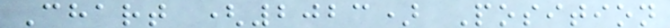Chart (2023) Position
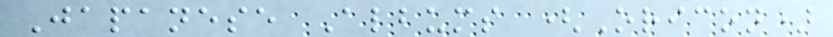Japanese Albums (Oricon)
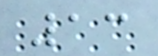13
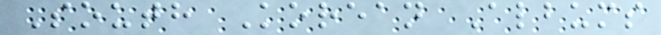South Korean Albums
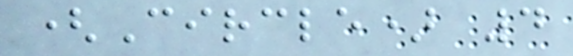(Circle) 4
